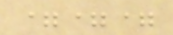===
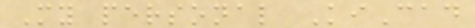My personal KiCad
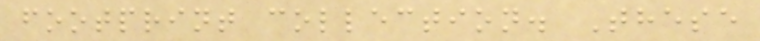footprint collection. These
